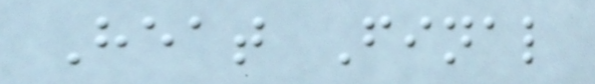Heat Final
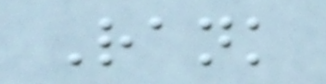Rank
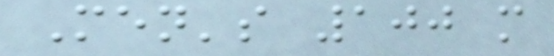Men's 100 m
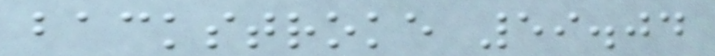backstroke 59.04
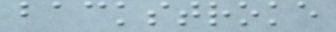backstroke
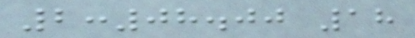2:08.00 18
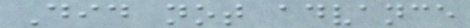Did not advance
